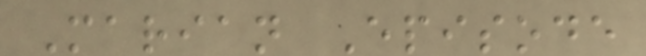Marian Episode
